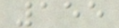155
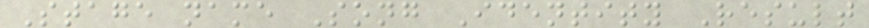Stage name Song Identity Result
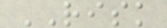RISK
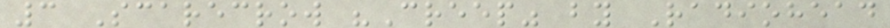3 Scarecrow "Creep" by Radiohead
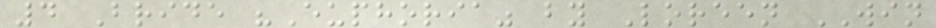4 Bride "Euphoria" by Loreen WIN
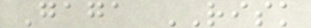Gaga RISK
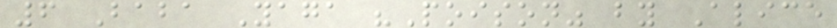6 Baba Yaga "Poison" by Alice
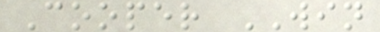Cooper WIN
